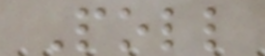Poll
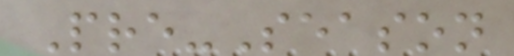Pre-Season
